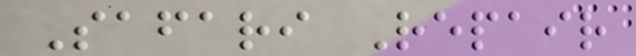Safari Repair
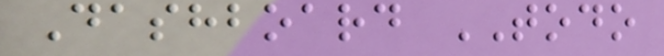Dashboard TODO
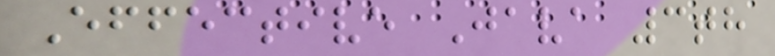Effective Java 3th
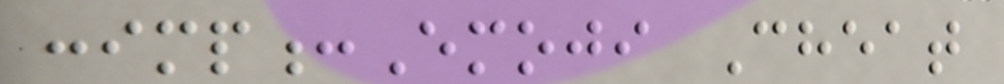:imp:Emoji Cheat
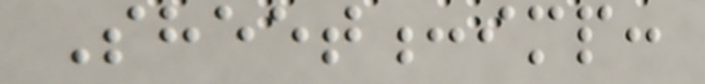Sheet:imp:
